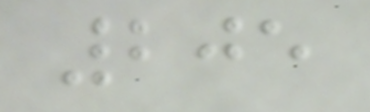205
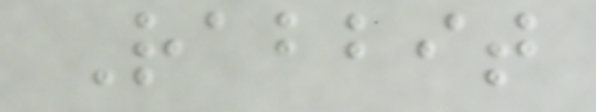Rabbit
